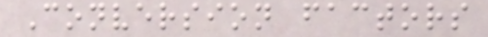Conversion factors
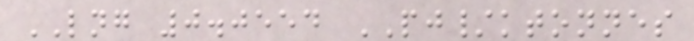LNG 0.0554 PJ/ktonnes
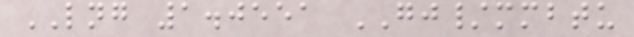LNG 1.0551 GJ/mmbtu
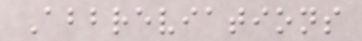Abbreviations
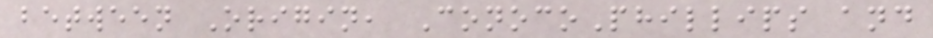between Origin, ConocoPhillips and
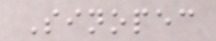Sinopec
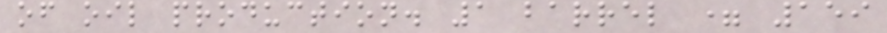of oil production. 1 barrel = 159
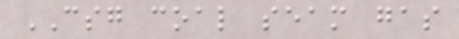CSG coal seam gas
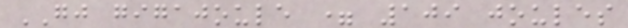GJ gigajoule = 109 joules
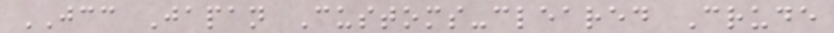JCC Japan Customs-cleared Crude
